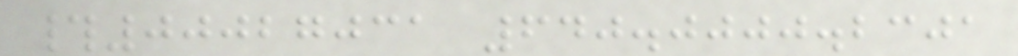#00027031 640.0000.2301
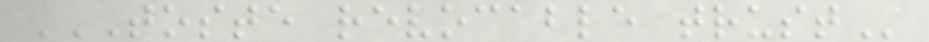TOSTE REVOCABLE TRUST
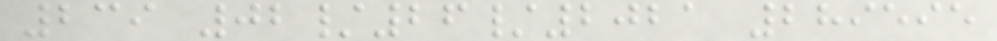239 02/26/2021 289595
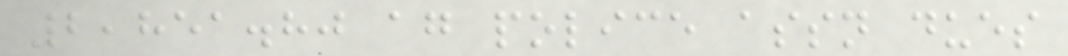2,851.80 ag police assn dues
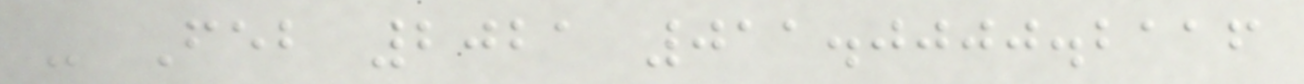- Feb 2021 011.0000.2116
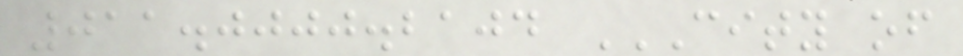011.0000.2104 CITY OF
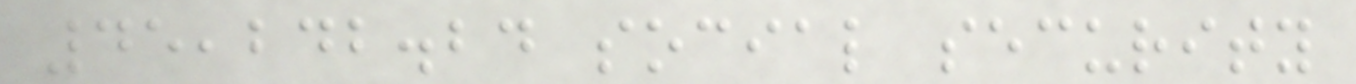45,242.24 social security
